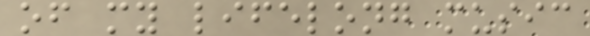of my lifelong music
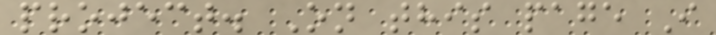project. On this page I
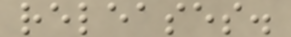releases.
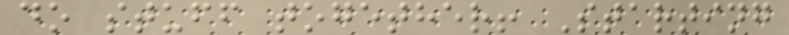do stuff together! Starting
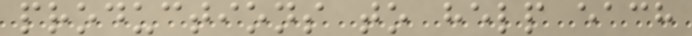productions to help each
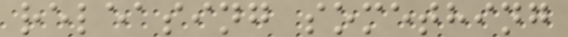releasing something
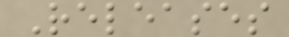Releases
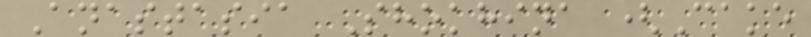Anastasia Shokhina (Cake
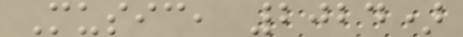Music, 2024)
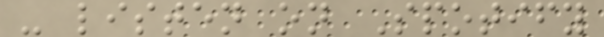- listen on Spotify
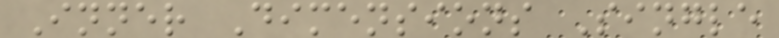Inner Dimensions Single
